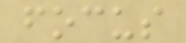focus
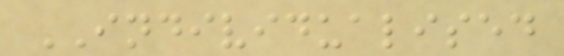INDIVIDUALISED
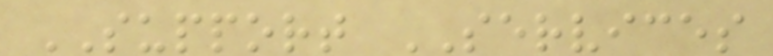SUPPORT SERVICES
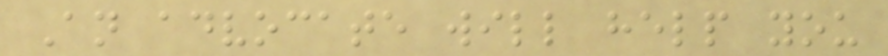An advocate will help you
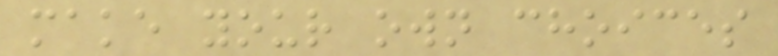make your own choices
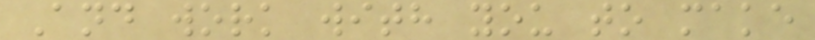And work with you to make
